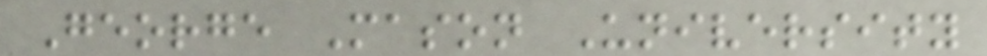George Mason University
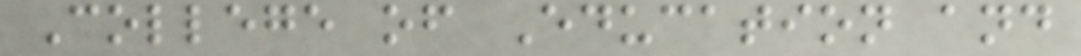College of Education and
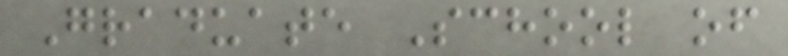Graduate School of
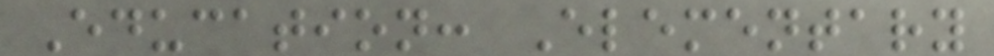Education: Elementary
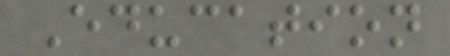Education
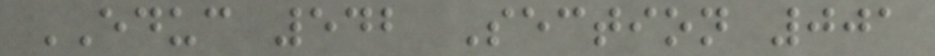EDUC 542 Section 001
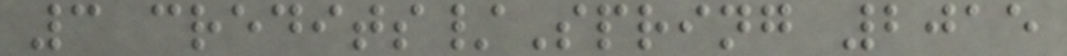3 credits/Spring 2015
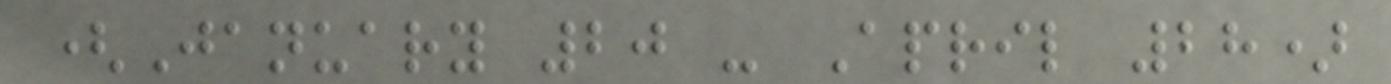(January 20 - April 28)
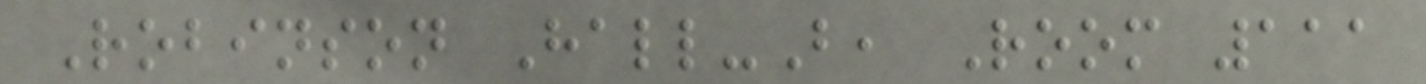Robinson Hall-B, Room 111
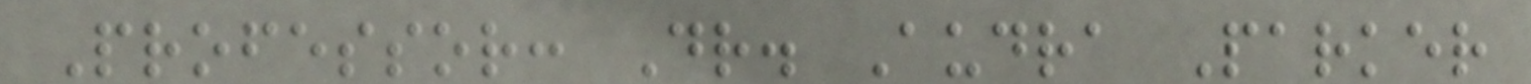Professor: Dr. Audra Parker
